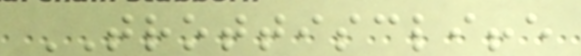TROTTISCLIFFE
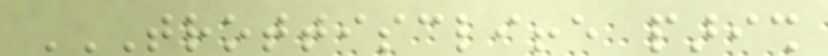TROTTISCLIFFE PARISH
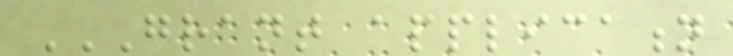GRANT APPLICATION
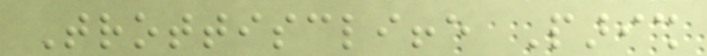Trottiscliffe Parish
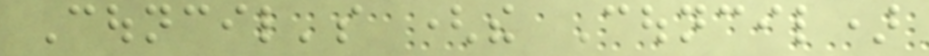Council's (the Council)
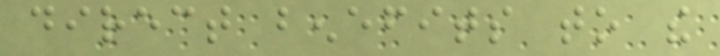direct benefits to the
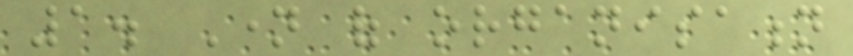1. Name of organisation
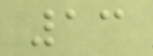13
